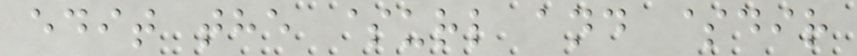edit the $url and $dir
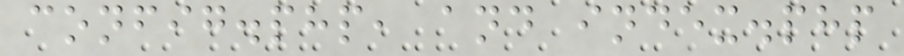config.php, and index.php
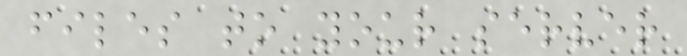files to your server
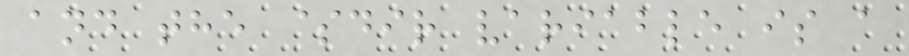and the $dir variable is a
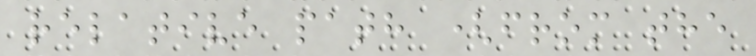relative path (from the
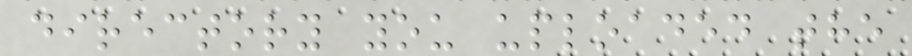directory you uploaded the
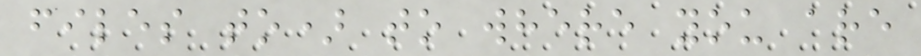files to) to where you are
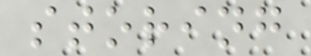storing
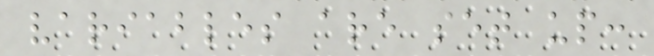variables are set up:
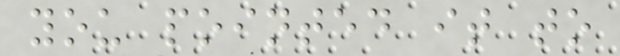you pointed it to
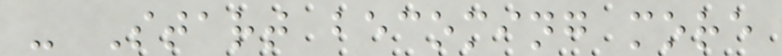- Start becoming more
